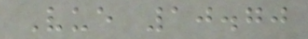Vue 10.70
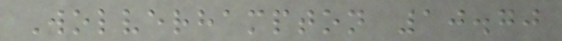Wolverhampton 10.70
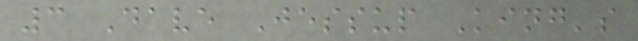3 Dave Jessup King's
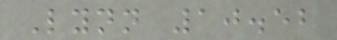Lynn 10.52
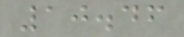10.46
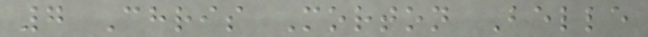7 Chris Morton Belle
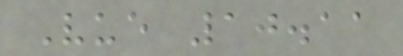Vue 10.11
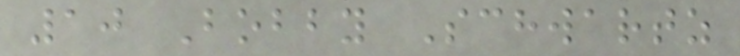10 Bobby Schwartz
